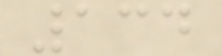134
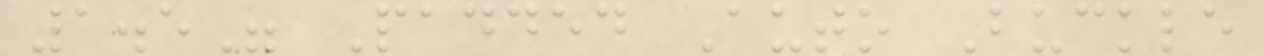1.5" Padded Auto Buckle
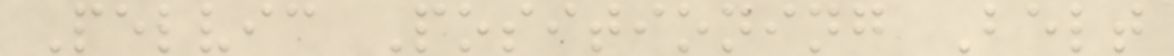Pelvic Positioning Belt
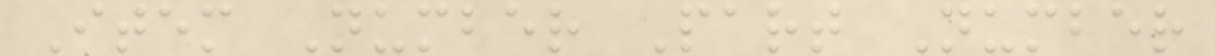Item Number Part Number
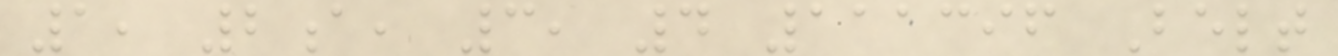1, 2a, 3, 4 111396 Belt
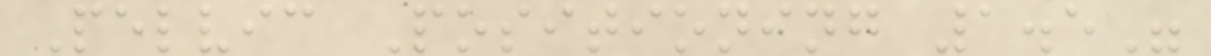Pelvic Positioning 1.5"
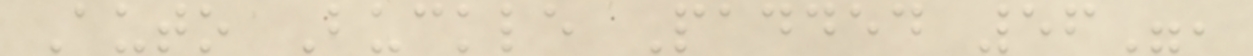Auto Buckle Padded 56",
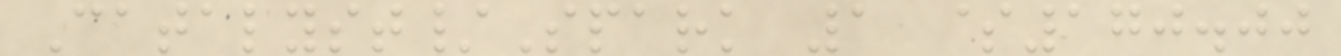Catalyst/Spark 1 $170.00
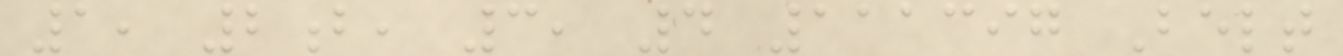1, 2b, 3, 4 111397 Belt
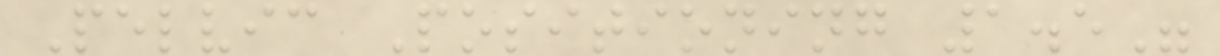Pelvic Positioning 1.5"
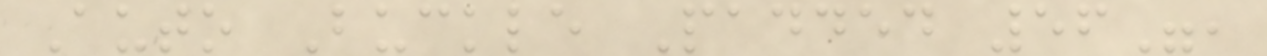Auto Buckle Padded 56",
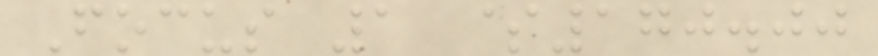Focus 1 $170.00
